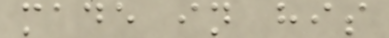made in his
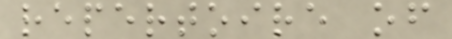repertoire of
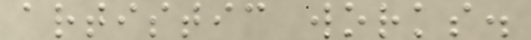artistic works.
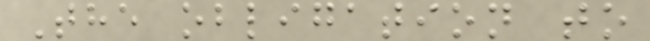The obligation to
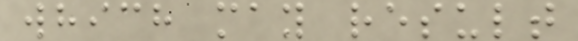which may result
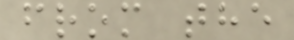from the
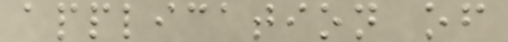application of
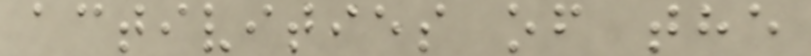activities of the
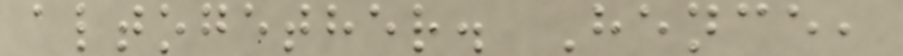altogether. Hence,
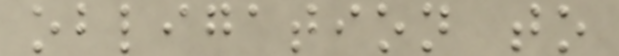obligation to
